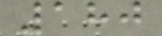180
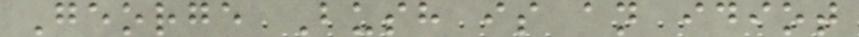George Bush is an idiot
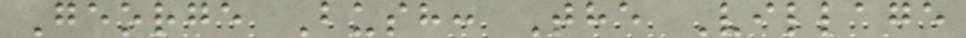George Bush: The Village
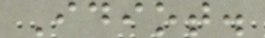Idiot.
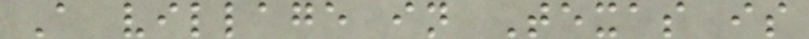A village in Texas is
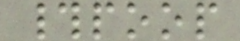#poop
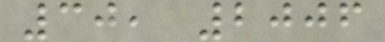30, 2006
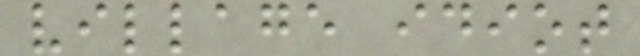village idiot
